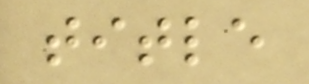title
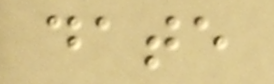date
